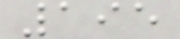195
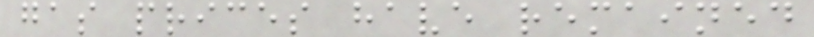gas prices have remained
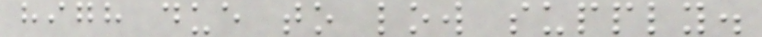high due to low supply.
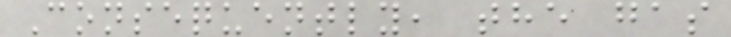Consequently, the gas
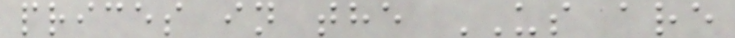prices in the US are
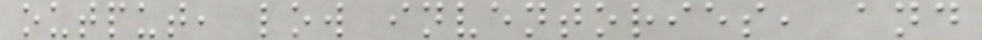output, low inventories, and
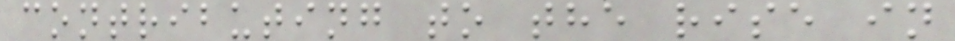contributing to the rise in
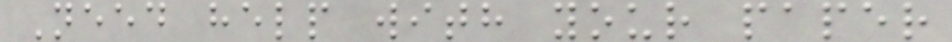Need help with your paper
